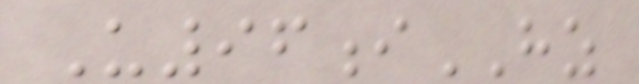U96iHZ
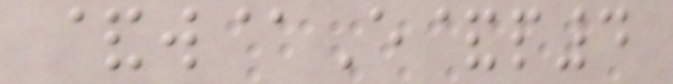&w@E&p4
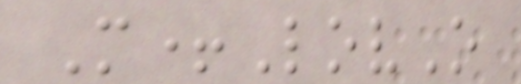M+LovO
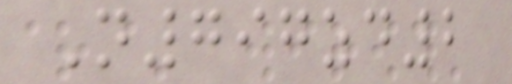N797zd2
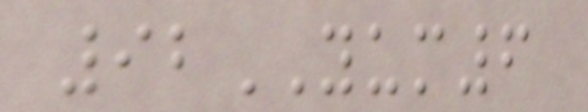92YUM6
